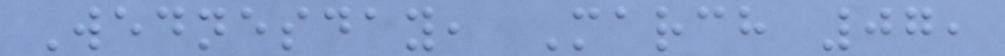Wednesday, March 07,
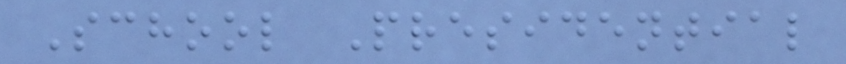School Presidential
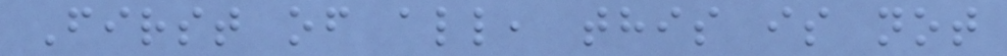First of all, this is not
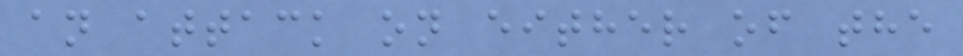an attack on either of the
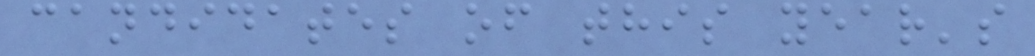candidates of this year's
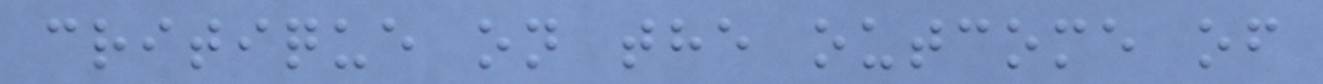critique on the outcome of
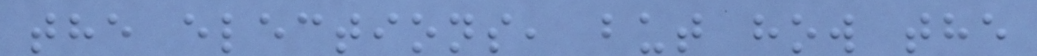the elections, but how the
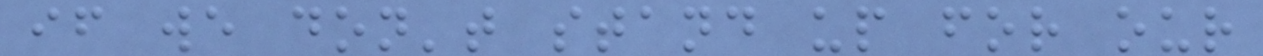if we don't stand up for our
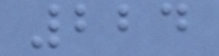224
